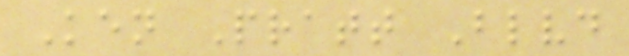Ken Pratt Blvd
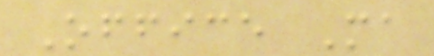Office Ma
